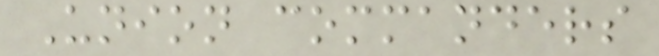Union commanders
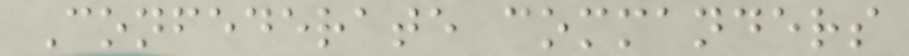Confederate commanders
